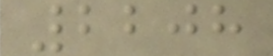2208
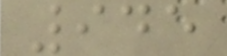945
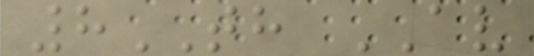8TH AV
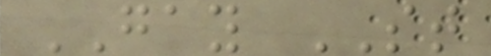GAY ST
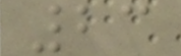23
